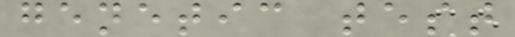genetic test
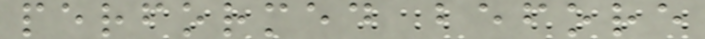performed before
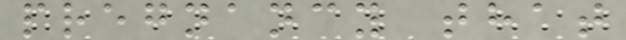pregnancy that
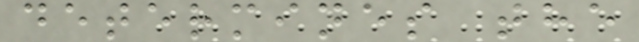determines the
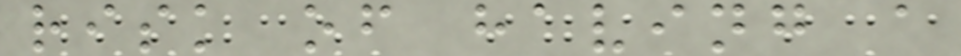risk of having a
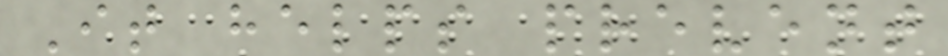It helps prevent
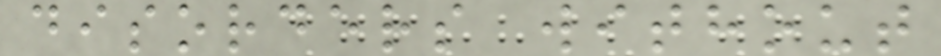disorders without
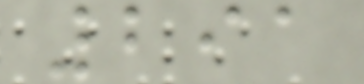291
